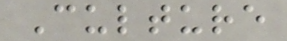Culture
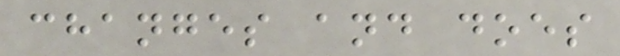changes and does
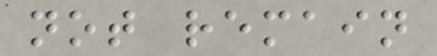not remain
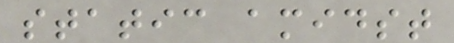static amidst
